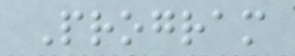Program
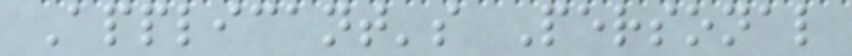Applicant's Personal
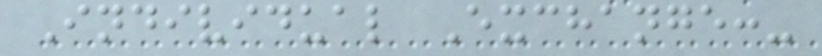Individual Exchange:-
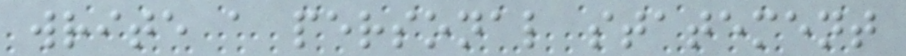write a personal statement
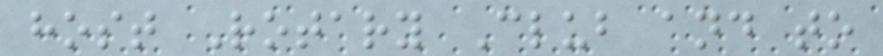host Rotary Club and to
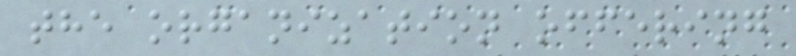the organization offering
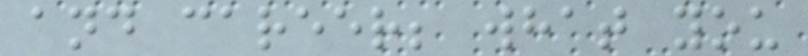and career; what you
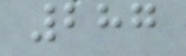287
